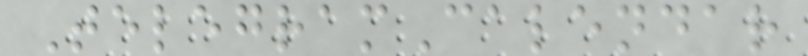TelegramCalendar
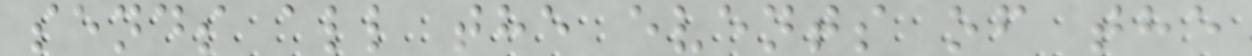sends all the events of the
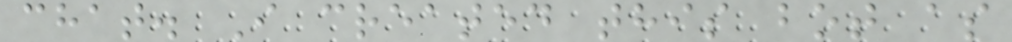chat. I created this bot as
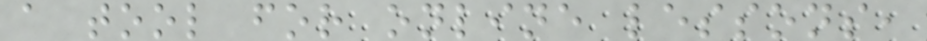a tool for online lessons,
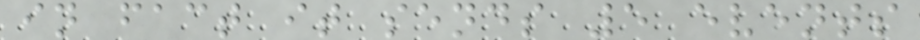in fact it sends 5 events
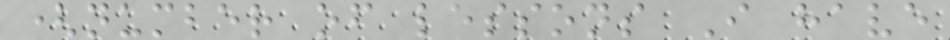(number of lessons I have
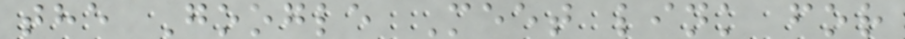the Google Meet link for
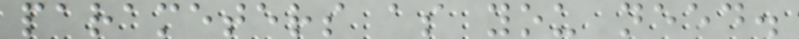parameters as you need.
